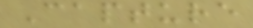Capture
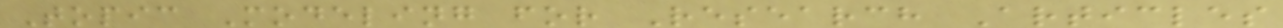Topic Modeling for Research Articles
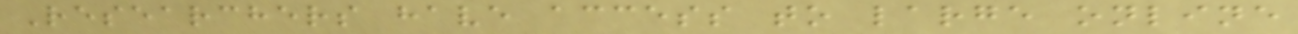Researchers have access to large online
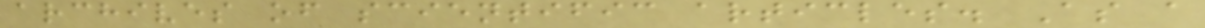archives of scientific articles. As a
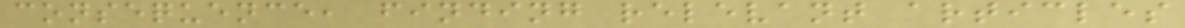consequence, finding relevant articles
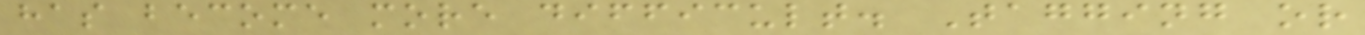has become more difficult. Tagging or
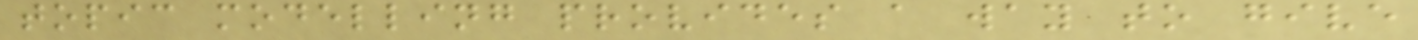topic modelling provides a way to give
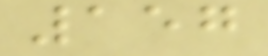157
